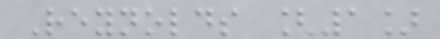Reynolds [1]
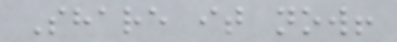Share it now!
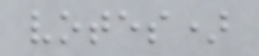votes)
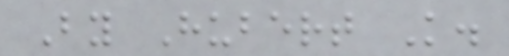By Hubert K.
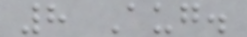8 Aug.
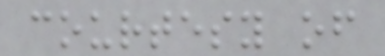courtesy of
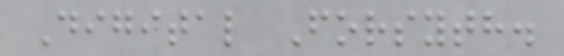Digital Forsyth.
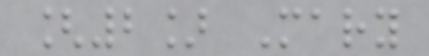[2] Mary
